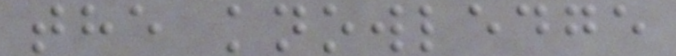the knowledge
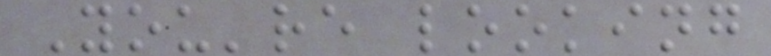You're looking
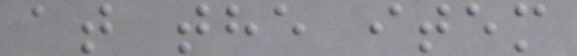at the item
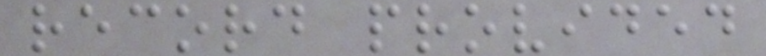record provided
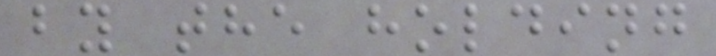by the holding
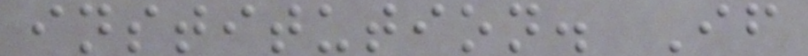institution. If
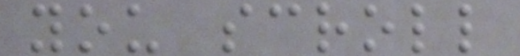you scroll
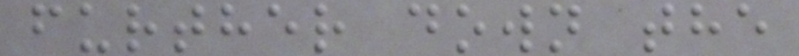further down the
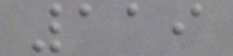119
